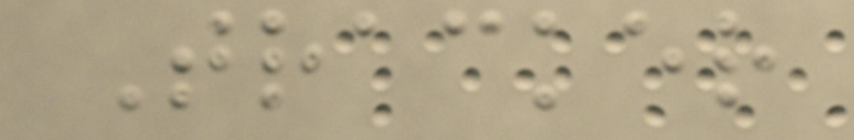Tracker
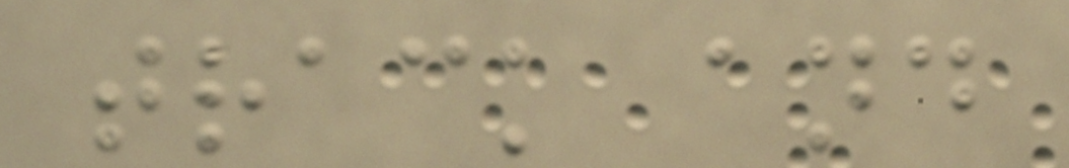track and
